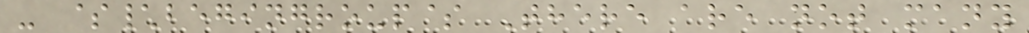- $\begingroup$ There are not many
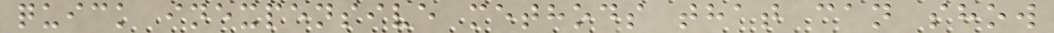quick inexpensive methods that can show
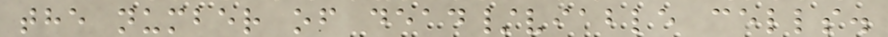the number of dead/viable cells.
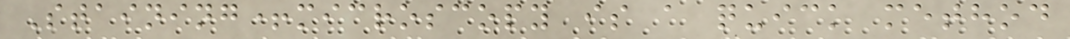Staining+microscopy is a quick method
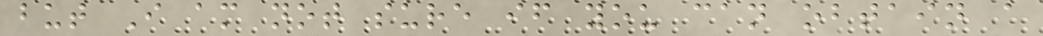but I am not sure if you can obtain a
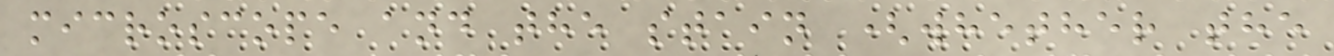microscope and the stain (whether the
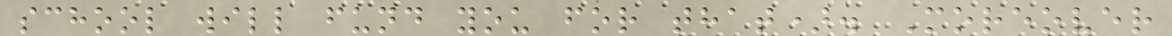school will fund you for that). Moreover
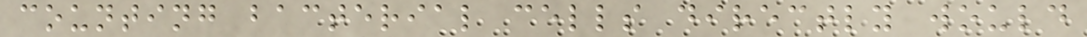counting bacterial cells directly would
